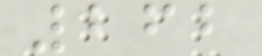262
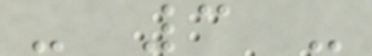- 3 -
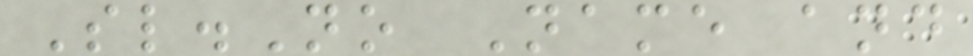Sl.No Name and
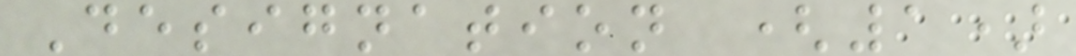Designation (1)
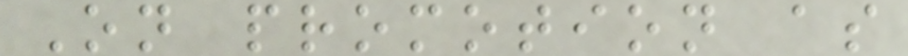On promotion as
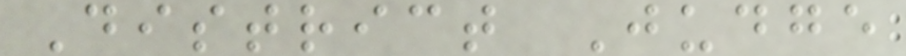District Judge
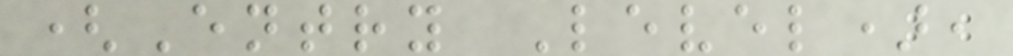(Entry Level),
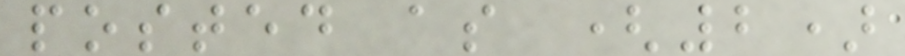posted as (2)
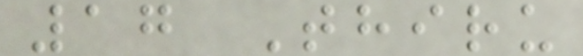17 Thiru
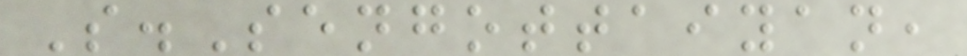S.Sengottaiyan,
